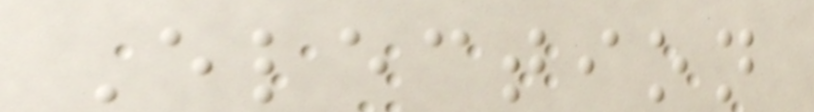Election
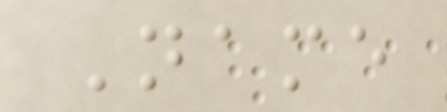Name
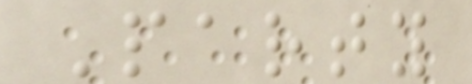Party
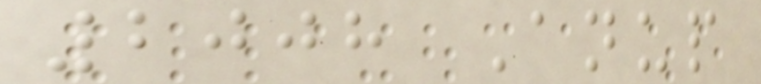2008 Anup
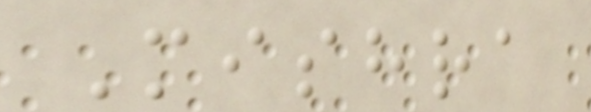Mishra
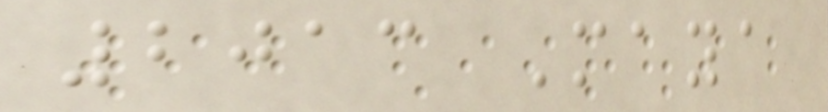2013 Maya
